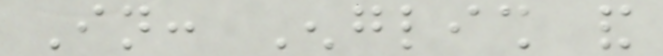In: English and
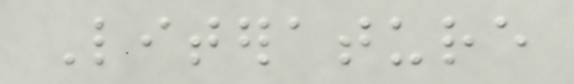Literature
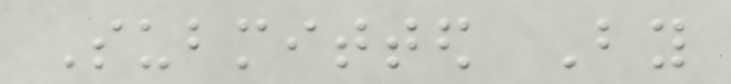Submitted By
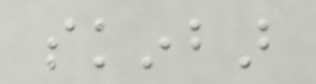skinbar
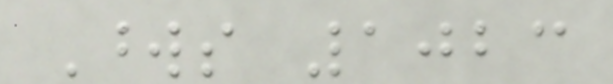Words 1023
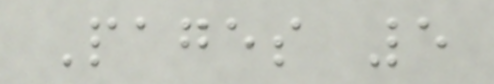Pages 5
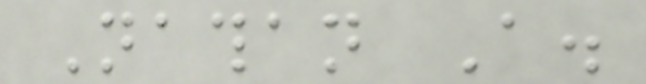Nathan A.
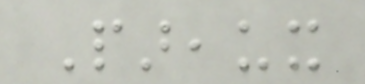Pareaux
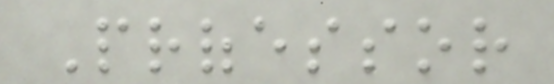Professor
